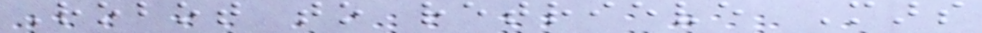Robot to retrieve Mars
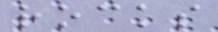rocks
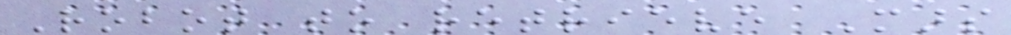Robot to retrieve Mars
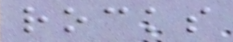rocks
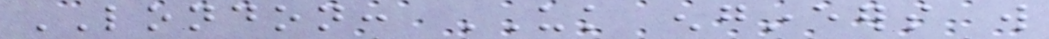LONDON: UK engineers will
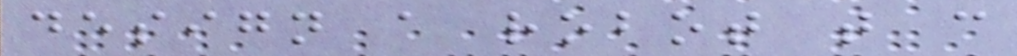design a robot that can
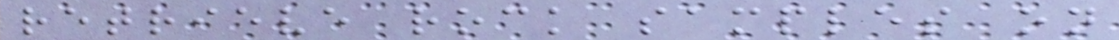retrieve rock samples on
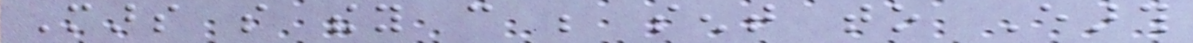Mars so they can be sent to Earth
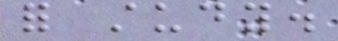for study.
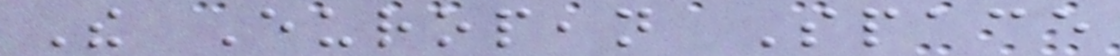The European Space
